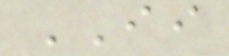II
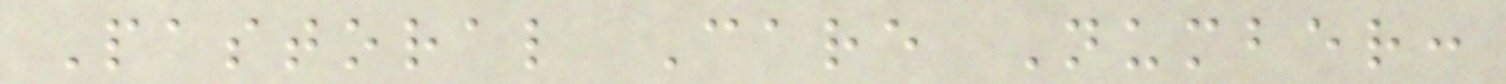Pastoral Care Number:
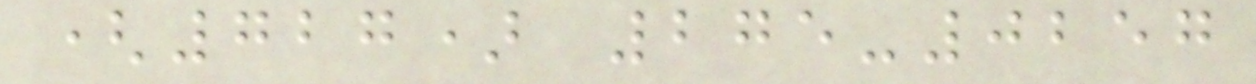(727) 275-0257
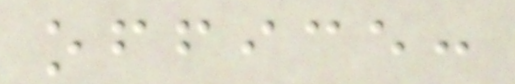office:
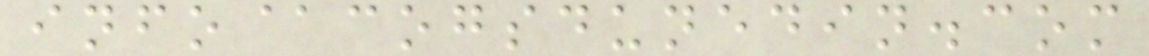info@cogsdunedin.com
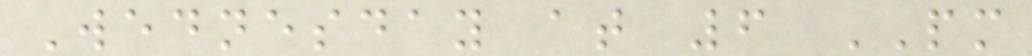Wednesday at 6 PM
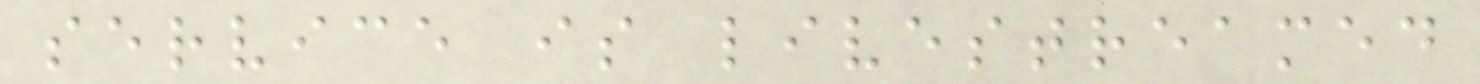service is livestreamed
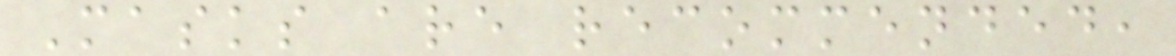Masks are recommended,
